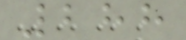288
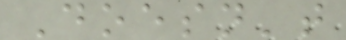Doesn't
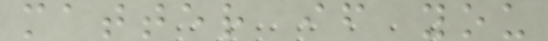matter if you
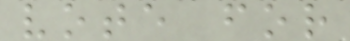vote for
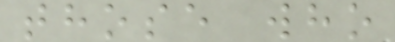those who
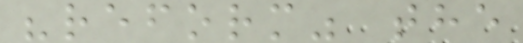"reform" the
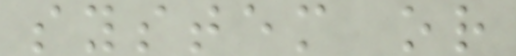system or
